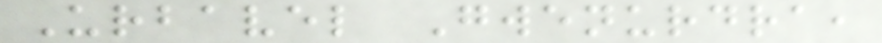Urbavel Gwenurdra,
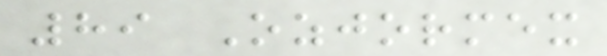89 Ozjormex
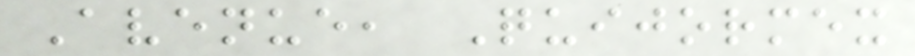Avenue, Quijormex
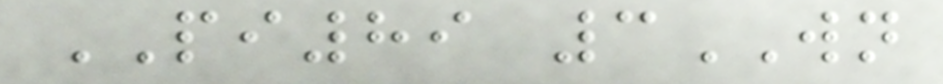PI89 3WN
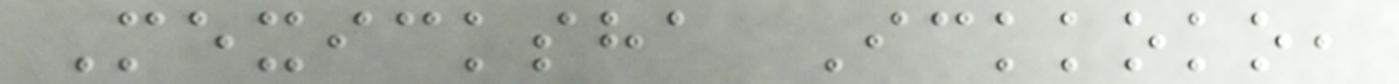Mexicksha Ickkoko,
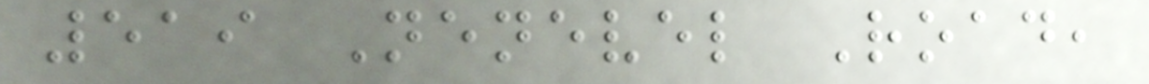519 Nenevel Road,
